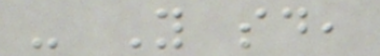- You said,
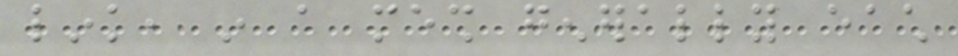link, in a mesh generally each
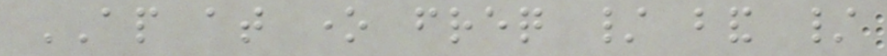AP at one freq / band /
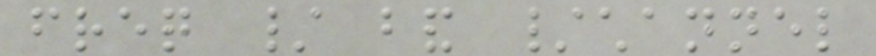freq / band /channel
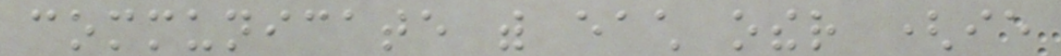communicate with each other (ie
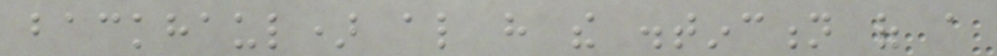backhaul) also have the distinction of a
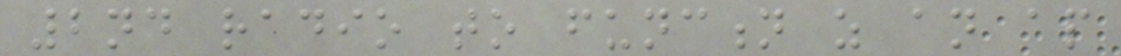2nd radio to function as an ap
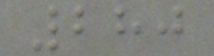280
